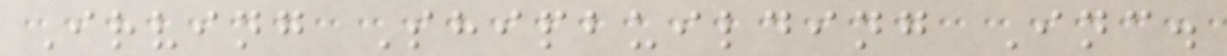Irving Shipbuilding Inc.
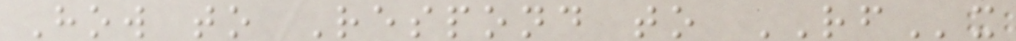How to Respond to RFx
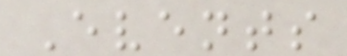Events
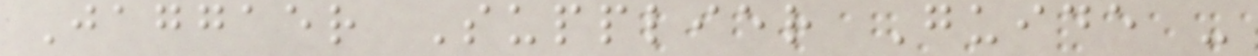Jaggaer Supplier Guide -
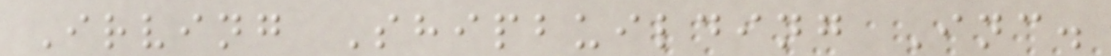Irving Shipbuilding Inc.
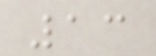13
